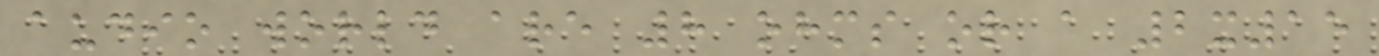audio world are 8 ohms or a 2x15
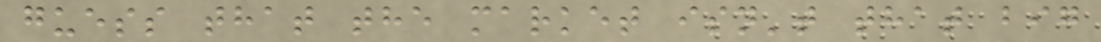guess that the market isn't that big
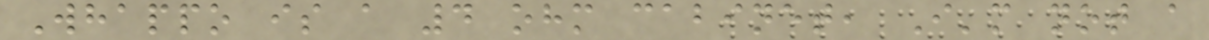Whappo is a 4 ohm cabinet, I'm not a
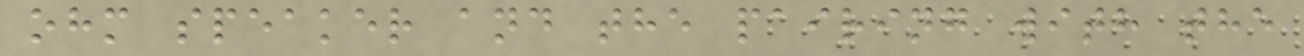ohm speaker and the pairing with the
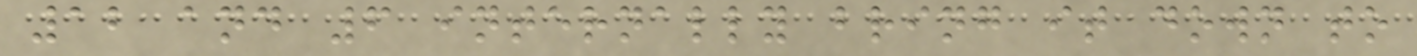12 and 6 internally bring it down to
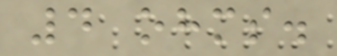4 ohms.
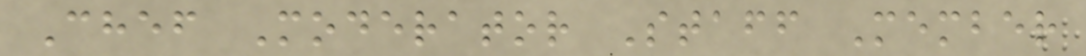Chef Moderator Staff Member
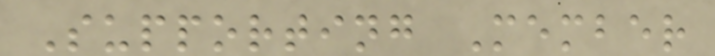Supporting Member
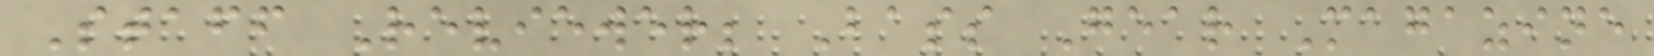Staff Reviewer; Bass Gear Magazine
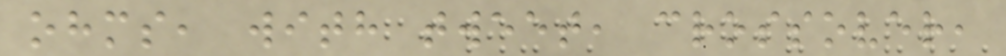ohms, with tweet, crossover,
